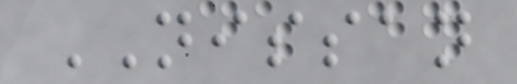NISSAN
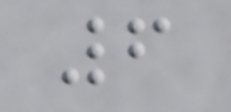6
